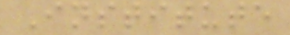Institute
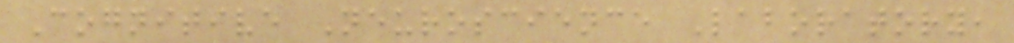Cognitive Neuroscience Laboratory,
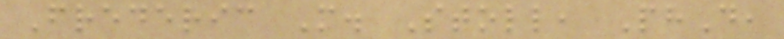Frederic M. Stoll, PhD,
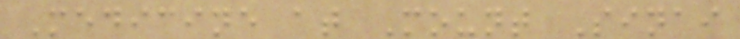Medicine at Mount Sinai
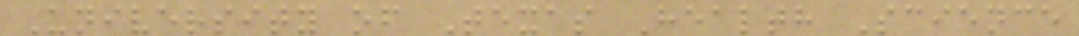University of Texas Health Science
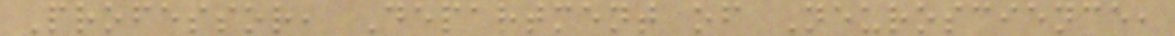Professor, Department of Neuroscience,
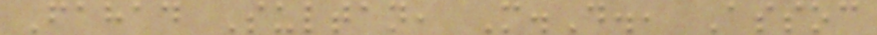Fahad Sultan, M.D., Assoc
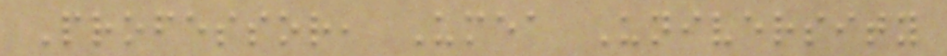Professor, Umea University
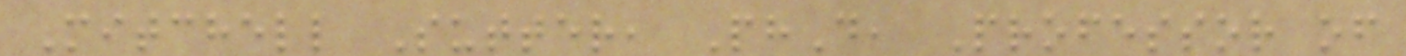Mitchell Sutter, PhD, Professor of
